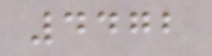4472
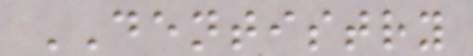DENTISTRY
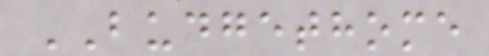BUDGETHOME
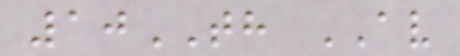10TH AV
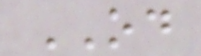OD
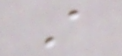A
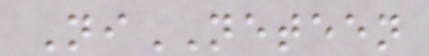NiNETEEN
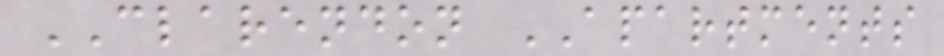CLARENDON APARTMENTS
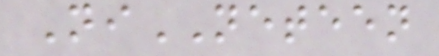NiNETEEN
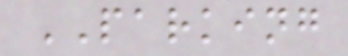PARKING
